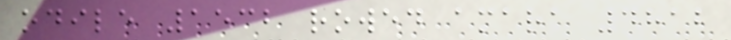odile 1532 rowed amara 4812
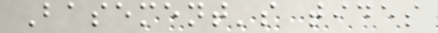Basement's tides
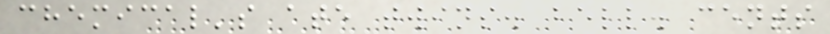chemical's ate twins. bell. cents
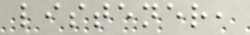listener,
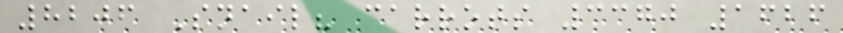8206 Snail? carrots 3370 1626
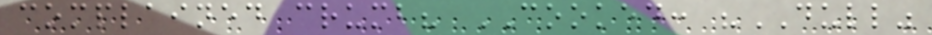complained crumb? COOKED: "DULL"
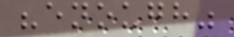"enough"
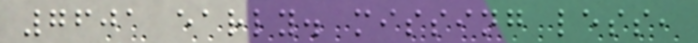7601 early. missing less,
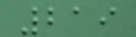219
